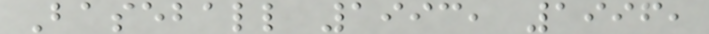Baseball 1993, 1996,
